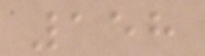158
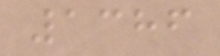1386
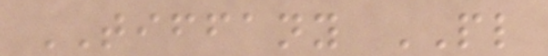TIFFANY PL
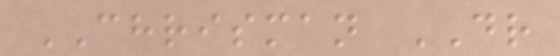CHRISMAN DR
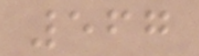567
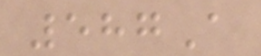587A
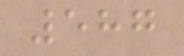587
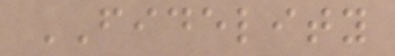FIDELITY
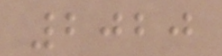2020
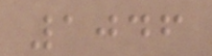1046
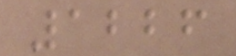1226
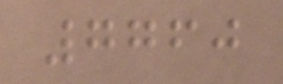7760
